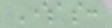Whereas:
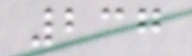237
